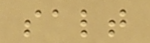salt
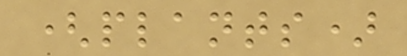(plants)
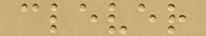clever
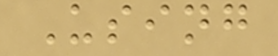Using
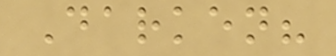Darken?
